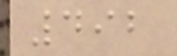492
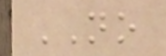NO
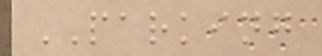PARKING
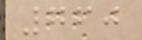760
